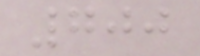700
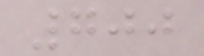700
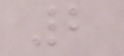2
